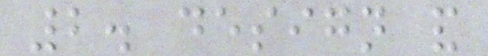2. design and
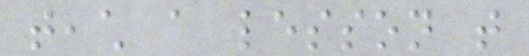teach a lesson that
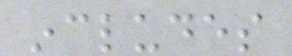includes
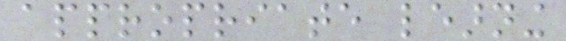appropriate learning
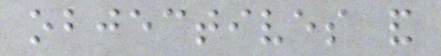objectives and
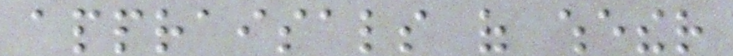appraisals of whether
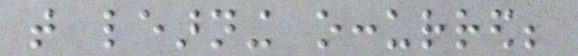that learning occurred;
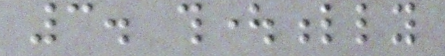3. thoughtfully
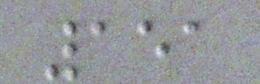151
